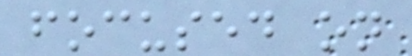focused on
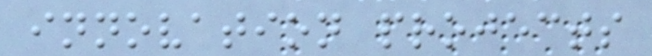innovation projects
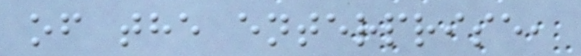of the enterprise,
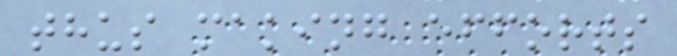thus making efforts
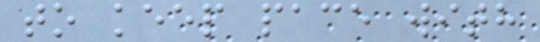to keep pace with
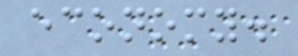economy.
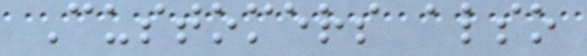Customers also
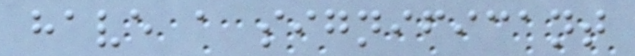have a significant
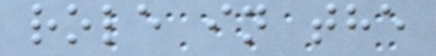role in the
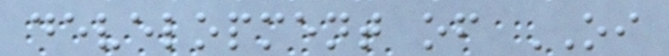development of OI
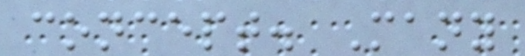concept. Many
